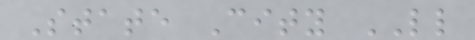State City LL
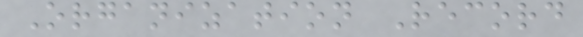Organization Record
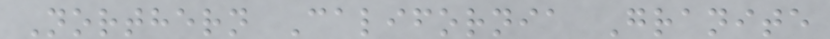Northern California Granite
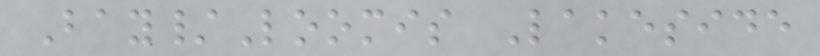Bay/Loomis Lakeside
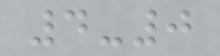4-0
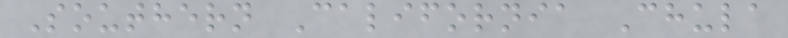Southern California Chula
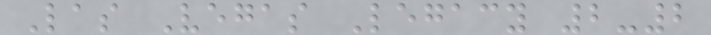Las Vegas Legacy 2-2
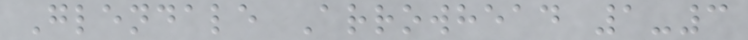Glendale Arrowhead 1-3
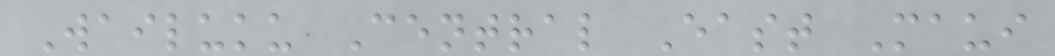Wailuku Central East Maui
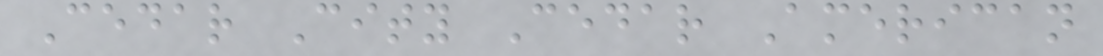Cedar City Cedar American
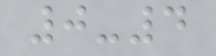0-4
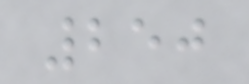250
